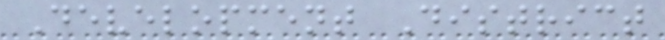Development District
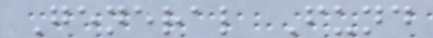General Fund
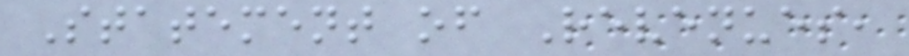Statement of Revenues,
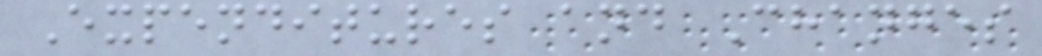Expenditures and Changes
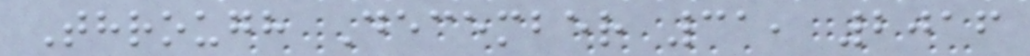Through December 31, 2016
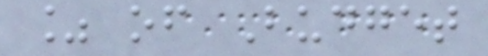% of Budget
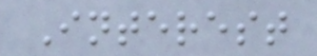Interest
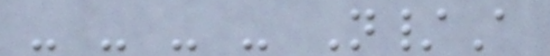- - - - N/A
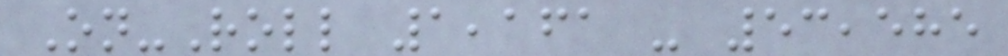On-Roll 1,161 - 53,585
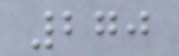270
